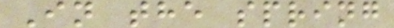In the spring
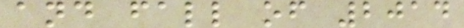and fall of 2014
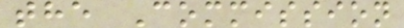the Commission
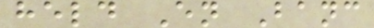held En Banc
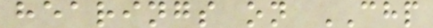hearings on CHP
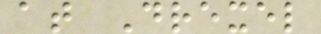at Drexel
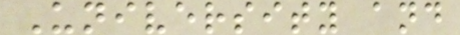University and
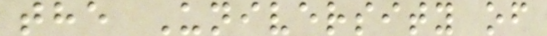the University of
